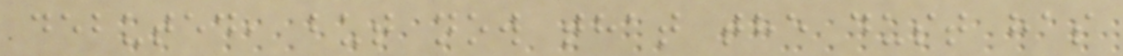debuted, but now that the dust has
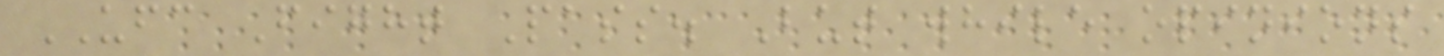UFC Fight Pass. But while opinions
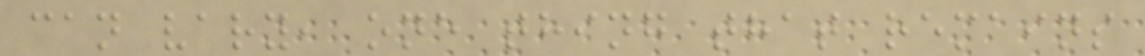can vary, one thing that remains
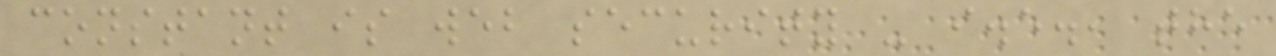constant is web security - i.e., the
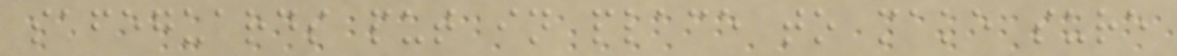safeguards put in place to make sure
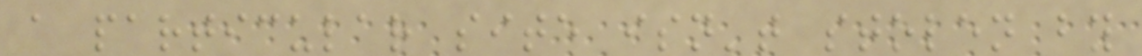a particular site isn't stolen by
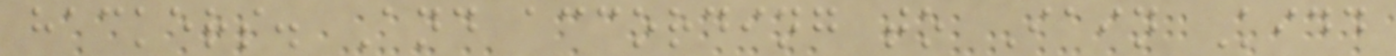hackers. And according to Iain Kidd
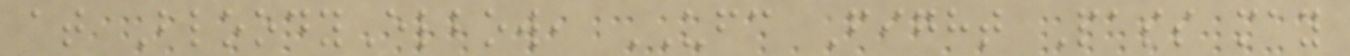at BloodyElbow, UFC Fight Pass may
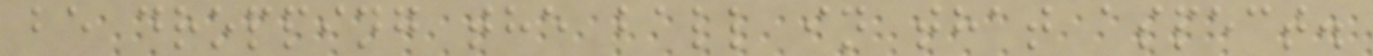be dropping the ball in that aspect.
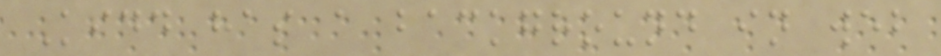Kidd has a background in web
